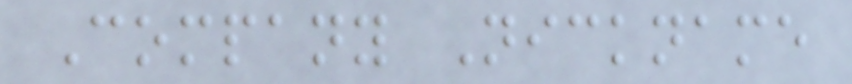Company Nickname
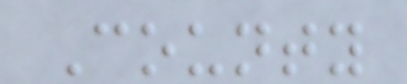County
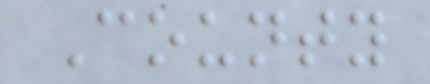County
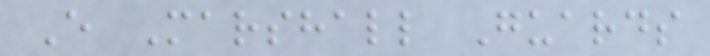E Marshall Guards
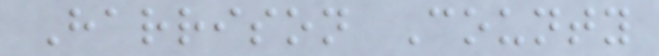Harrison County
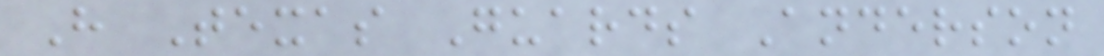H Texas Guards Anderson
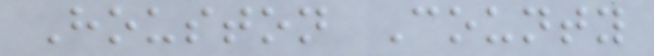Houston County
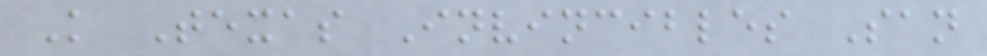K Texas Invincibles San
